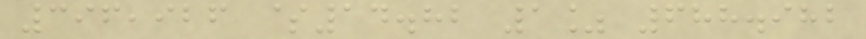396,926 $14.82 1% 688.982
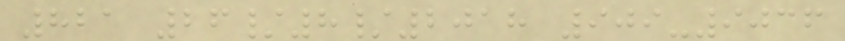821 26/8/2018 909-9036
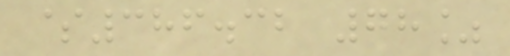$386.32 78%
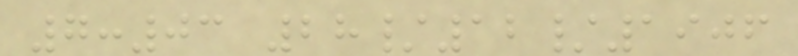7:03 28/12/1906
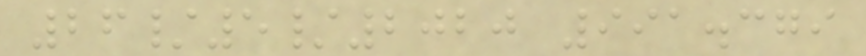26/5/2020 991.379
